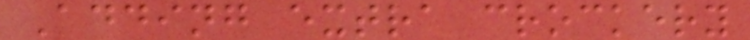Adding extra crockery
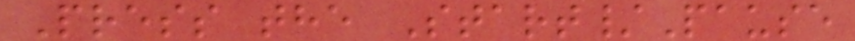Press the Start/Pause
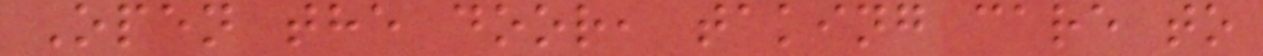Open the door, taking care to
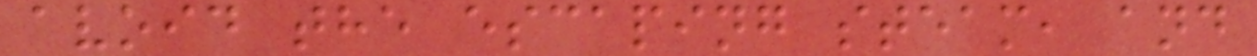avoid the escaping steam, and
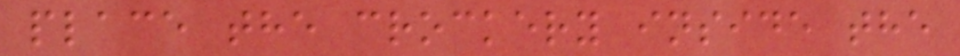place the crockery inside the
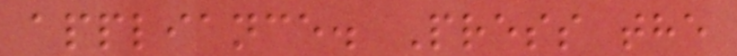appliance. Press the
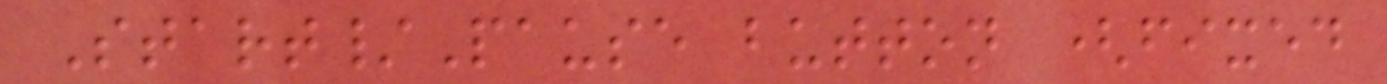Start/Pause button (fixed
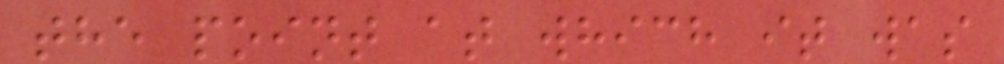the point at which it was
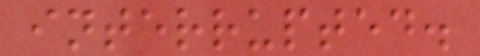interrupted.
